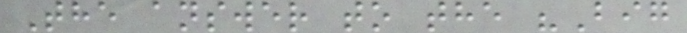The answer to the "Big
